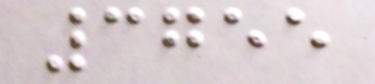3755
